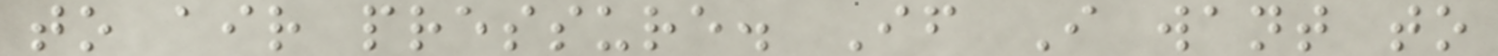to air pressure. If I want to
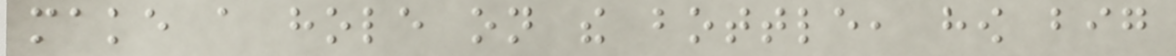make a hole on the bottle, how big
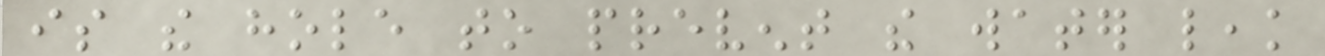is the hole to prevent the water leak
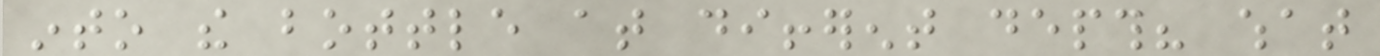into the bottle at different depth? what
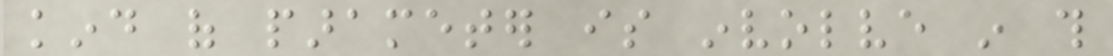kind of parameter is involve in this
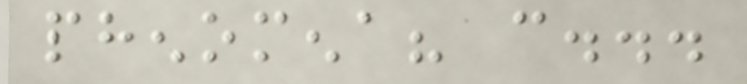phenomena? can...
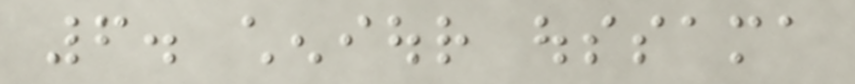6. cheniour oussama
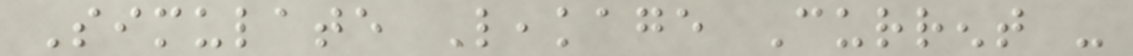Simulate Leakage Current -
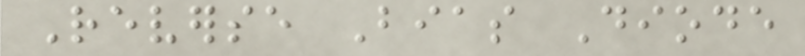Reverse Bias Diode
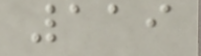119
